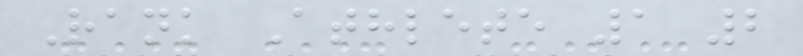Rank Athlete 1 2
